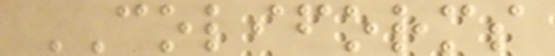COLIFORMS
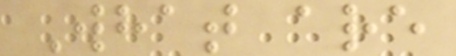What are
